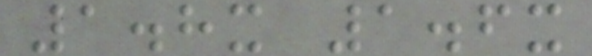1.8x 1.6x
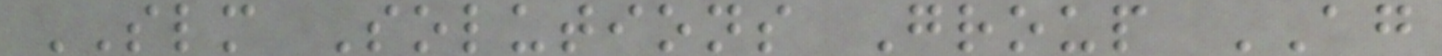SLM Solutions Group AG
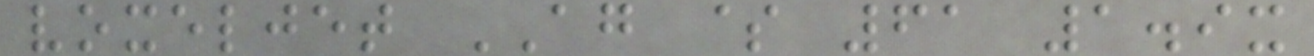voxeljet AG $ 61 1.9x
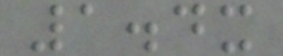1.4x
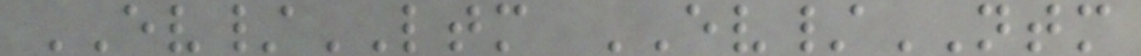EV/LTM EV/NTM
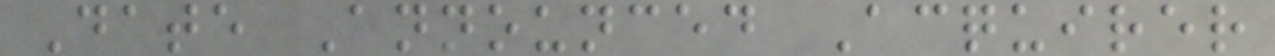Date Announced Acquirer
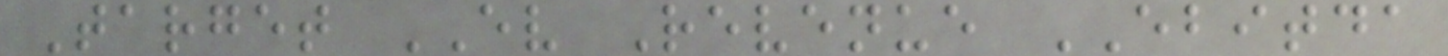Target EV Revenue EBITDA
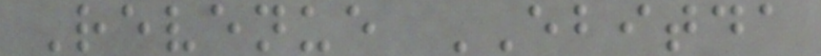Revenue EBITDA
